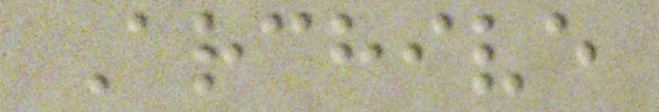Archive
